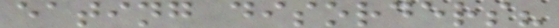eating disorders?
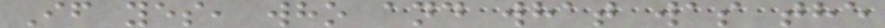If yes, who and what was the
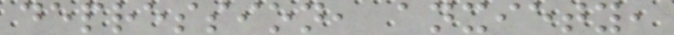depression, anxiety,
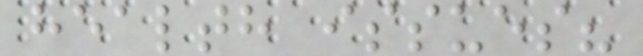health issues?
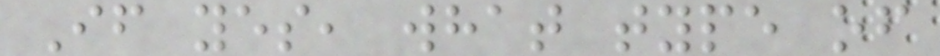If yes, what type of
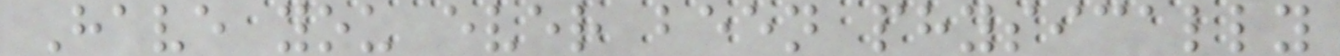Have you ever been physically
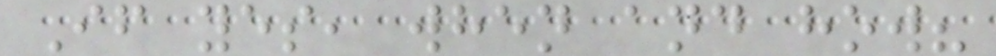If yes, when and how?
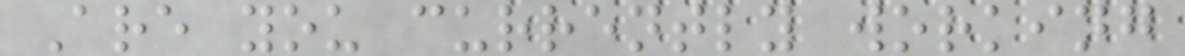Are you currently working
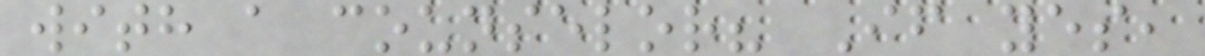with a counselor? If yes,
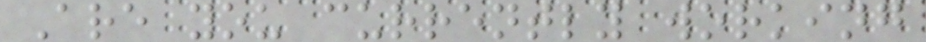Are you currently working
